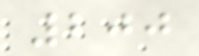200
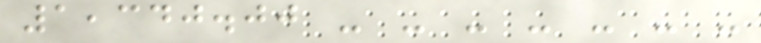1,340.00 - - - - - - -
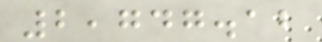2,747.12
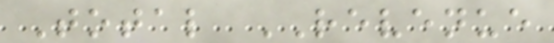Total REVENUE
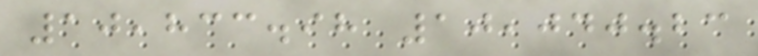10,833.98 10,040.23
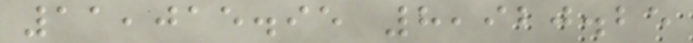11,015.95 8,920.25
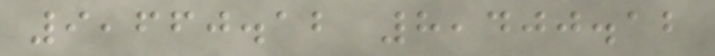9,660.12 8,400.12
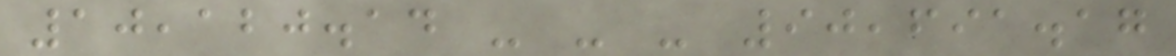10,120.14 - - - 90,691.17
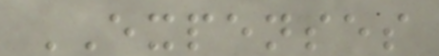EXPENSES
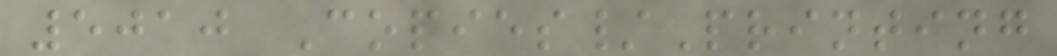5010 Copies/Printing
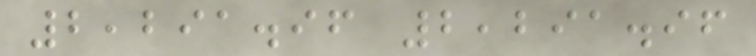2,291.96 2,291.96
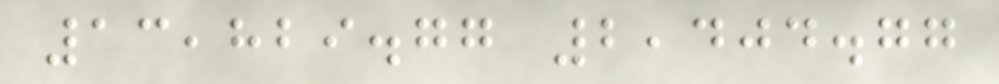13,829.77 2,404.77
